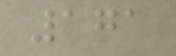171
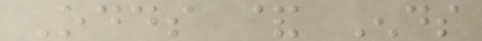Odds & Ends
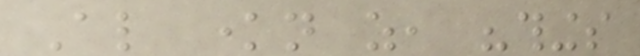Also known as, "things
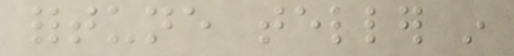fortune teller in
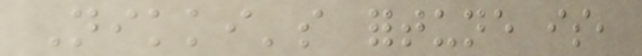Nikki's fortune is,
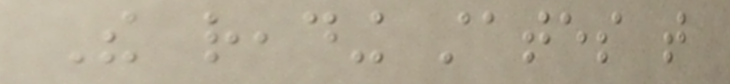The reading states that
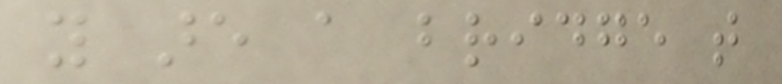you are a bridge that
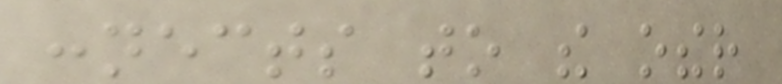connects to the other
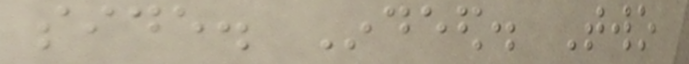side. Indeed. Two
